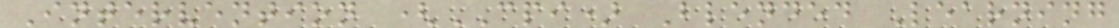Intervention (CPI) Blended Learning
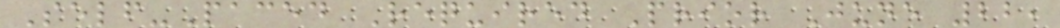Self-Paced Required Prior June 22,
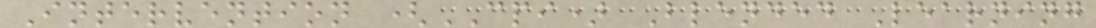Intervention (CPI) Blended Learning
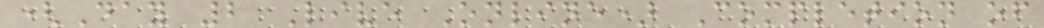(Day 2 Live Online) Completion of
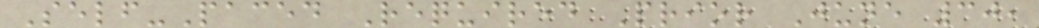Self-Paced Required Prior June 30,
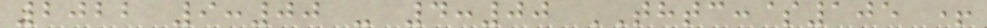2022 9:00 - 4:00 THTC:$105 +
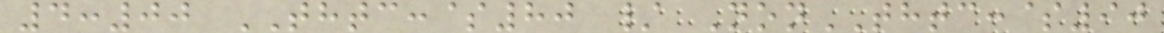4:00 THTC:$80 / NonTHTC:$90
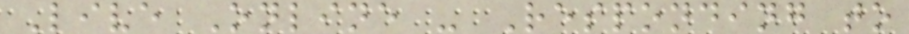Live Online - Responding to
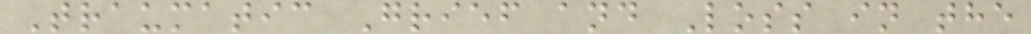Traumatic Grief and Loss in the
